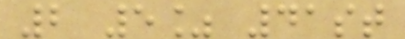2 5% 41st
